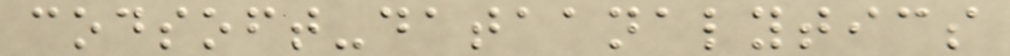codsoft-dataanalytics
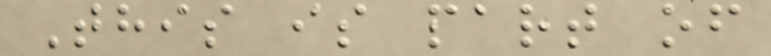This is part of
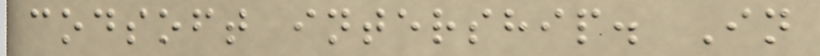codsoft intership. In
